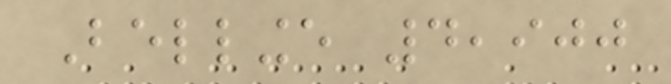Bellinge 4,900
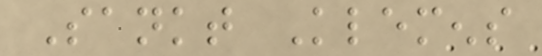Sankt Klemens
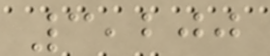3,200
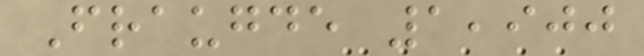Fraugde 1,900
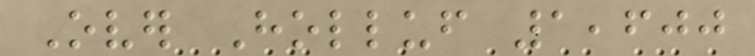Over Holluf 1,600
